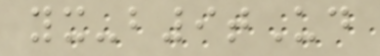yx-b9tUd
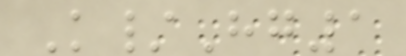K/Hg1
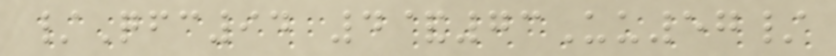/Qfc94 4&73Uu57/
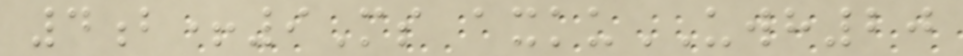4b+9Ms axkuUWH20
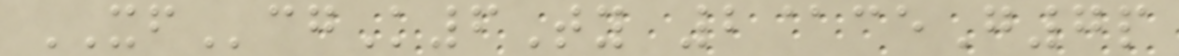XFcgK6Ty 2@ceG7p
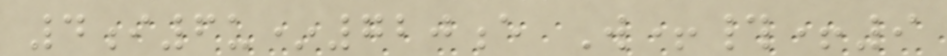4i6u*720e W+#+9
